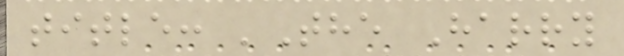title: 'The Harry
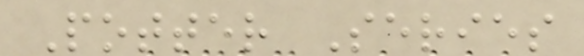Potter Series
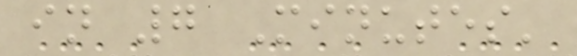in 7 Minutes'
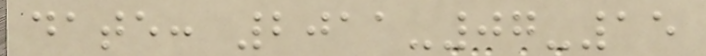date: 2011-07-15
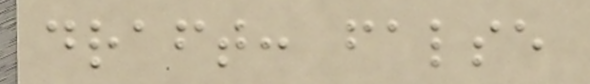draft: false
